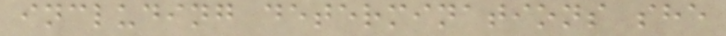including determinations she
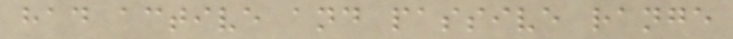had active and passive range
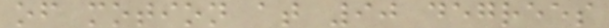of motion at 90 degrees
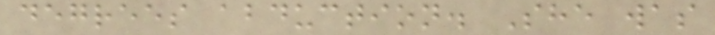degrees abduction. She was
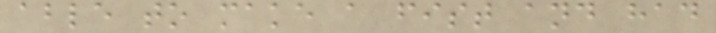able to make a fist and had
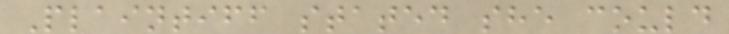Plaintiff stated she could
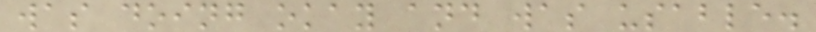was doing okay and was usable.
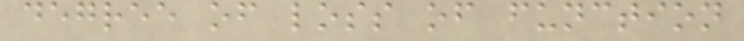degree of loss of function
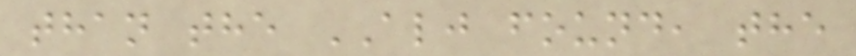than the ALJ found, the
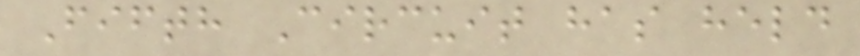Fifth Circuit has held
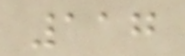117
